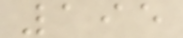195
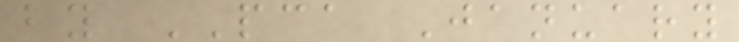by PCA January
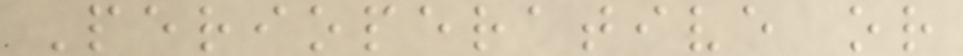Perioperative or
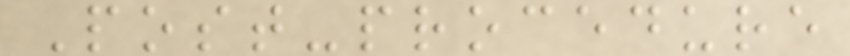Post-procedure
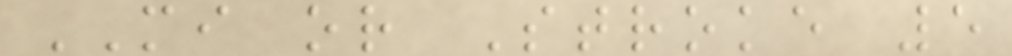MI or Stroke 5
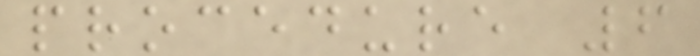procedure 6
